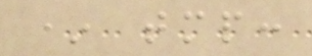* tmp:
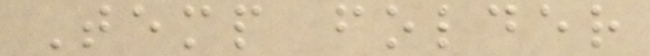Temp folder
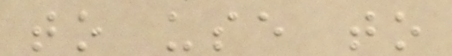to use to
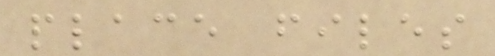place files
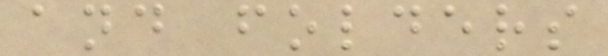and folders
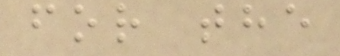for the
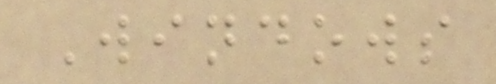Windows
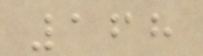168
